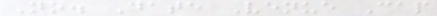No. Date Venue Cap
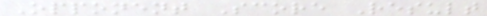Opponent Score Result
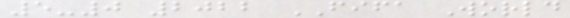5-0 2022 FIFA World
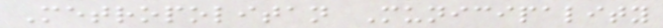Metropolitan Municipality
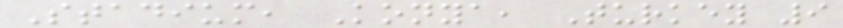Stadium, Konya, Turkey 9
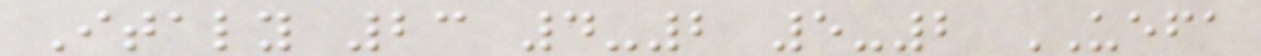Italy 23 4-2 5-2 UEFA
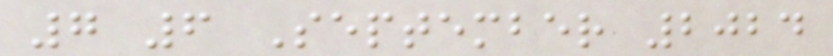7 6 September 2024
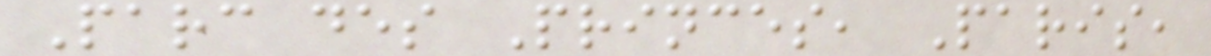Parc des Princes, Paris,
